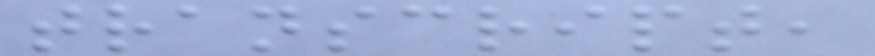transcript,
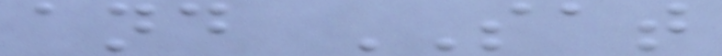and SAT
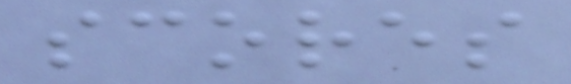scores
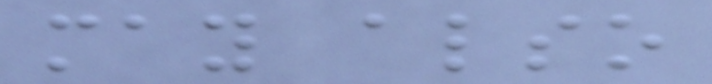may also
